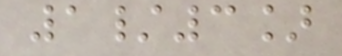1/3]
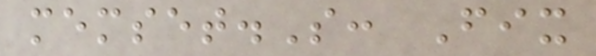memset.S: Fix
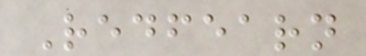Redfearn
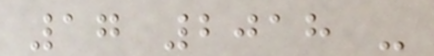17 2018 -
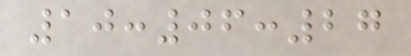10:06:27
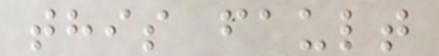this fault
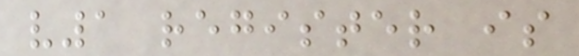v1 register is
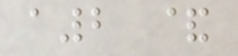a2 &
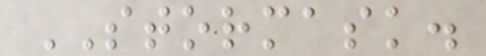STORMASK.
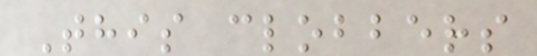This clobbers
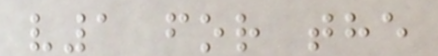v1 for the
